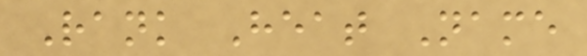Rank Heat Name
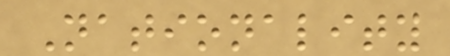Nationality
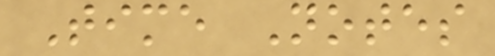Time Notes
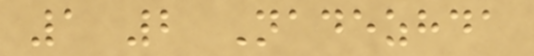1 2 Nadezhda
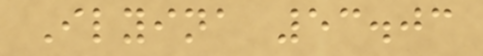Ilyina 53.03
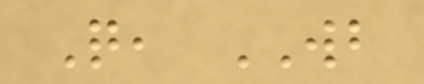Q, WB
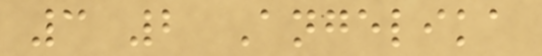3 2 Angelika
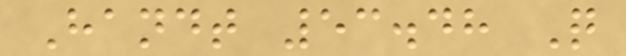Handt 53.48 Q
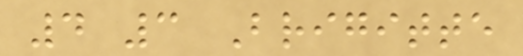4 3 Brigitte
